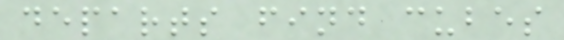departs find cubes
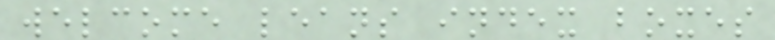welcome leans index boxes
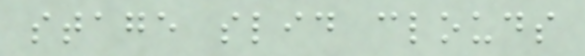stage slid clouds
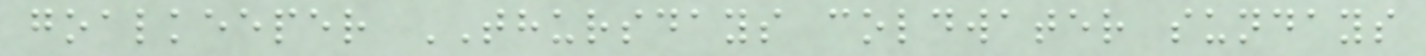goalkeeper THURSDAYS coldwater sundays
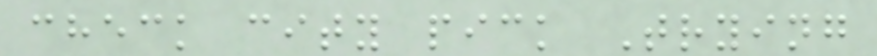check city pick Trying
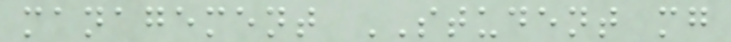management STUDENT mg
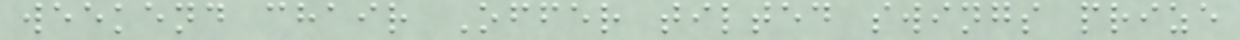weekend chair Offer tilted swings prize
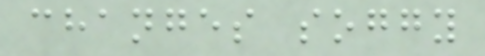changes soggy
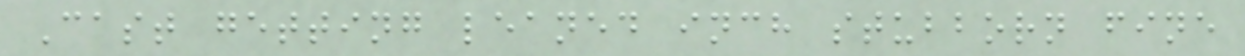Cast getting leaned inch stubborn fine
